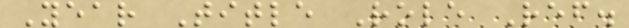Year Title Role Ref.
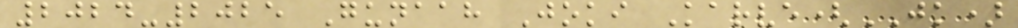2024-2025 Gunaah Joki Karve(JK)
